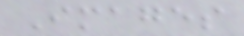Images
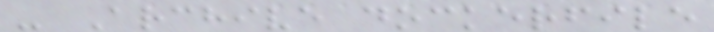- Archive dockerfile
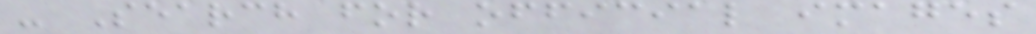- Search for official images
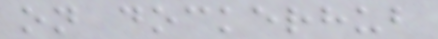on dockerhub
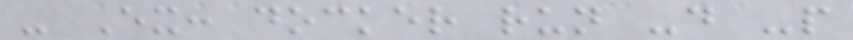- Ex: docker run -d -p
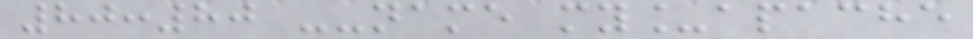80:80 --name my_apache
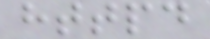httpd
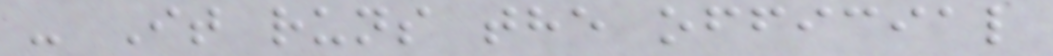- It runs the official
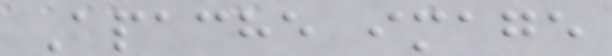Apache image
